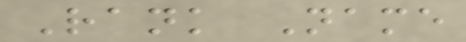Rank Name
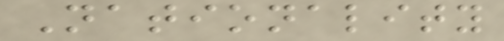Nationality
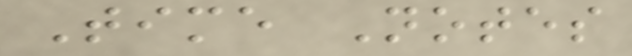Time Notes
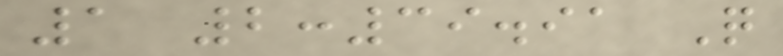1 2:39.91 Q
